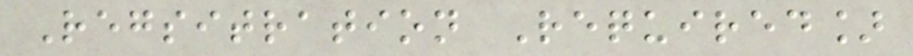Regsitration Required]
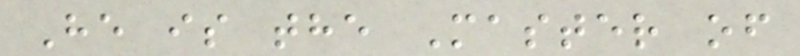He is the Master of
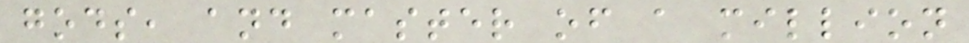gods, and master of a million
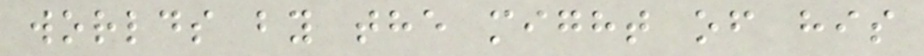worlds by the might of his
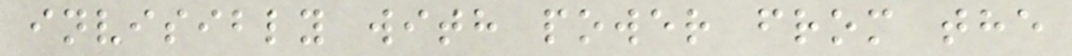invisibly with power from the
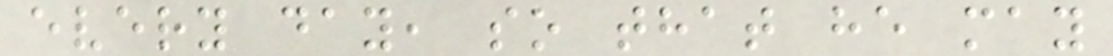every day, so that he may
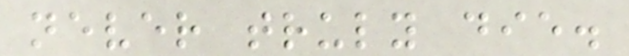never truly die.
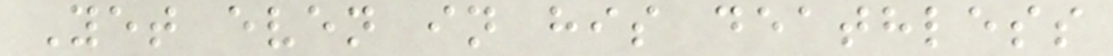Yet even in his deathless
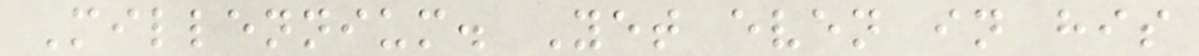Millennium. Yet even in his
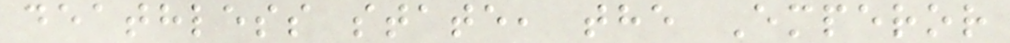deathless state, the Emperor
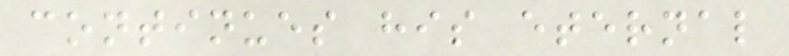continues his eternal
